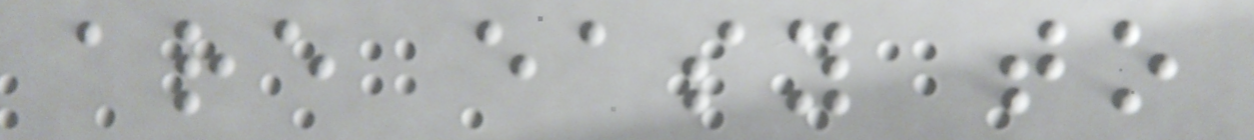are easy to
